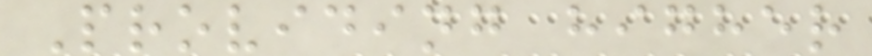Providing higher
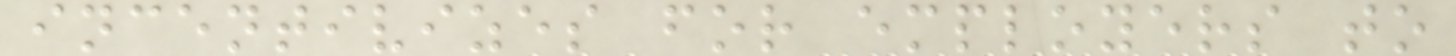incentivizes for employers to
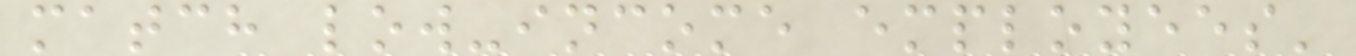match low-income employees'
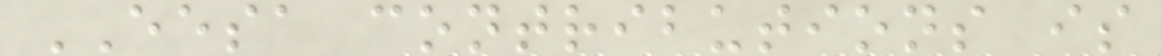EESA contributions is
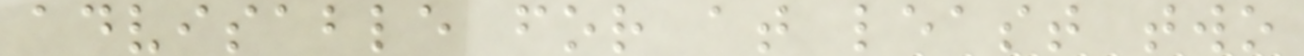advisable for at least two
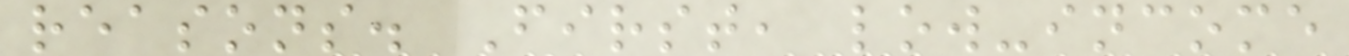reasons. First, low-income
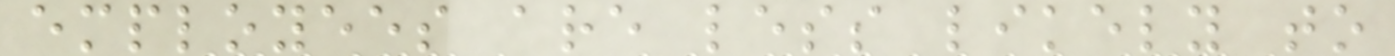employees are less likely to
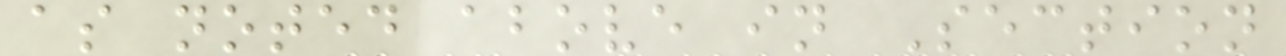as noted above in Section
